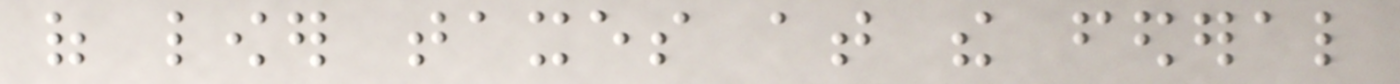of lower taxes at the federal
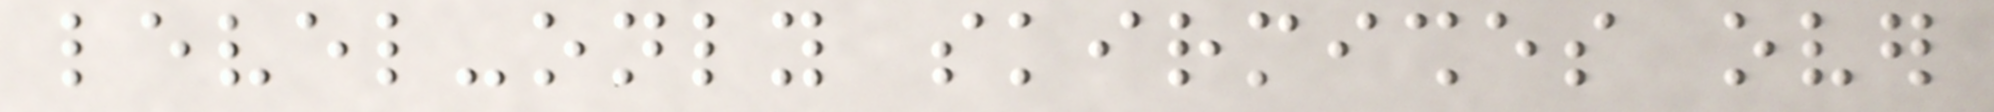level-only skirmishes over
